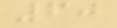60
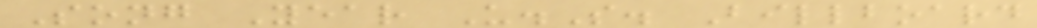Song Year U.S. Billboard
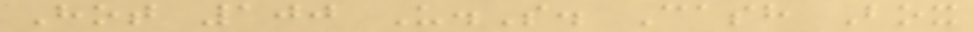Hot 100 U.S. Cash Box
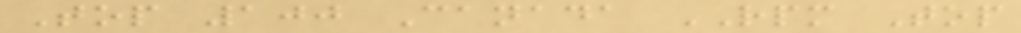Top 100 Canada RPM Top
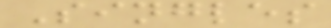Singles
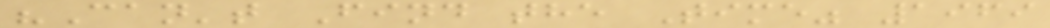"Can't Find the Time" 1969
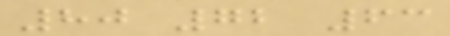80 72 63
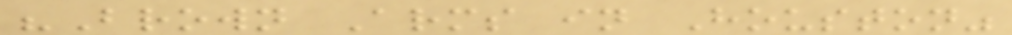"Brown Arms in Houston"
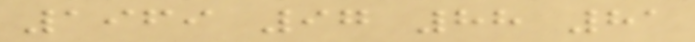1969 97 88 81
